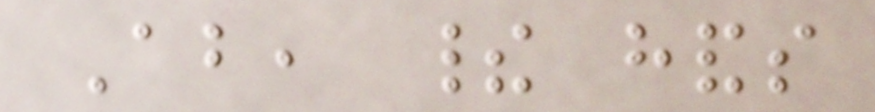About, their hands
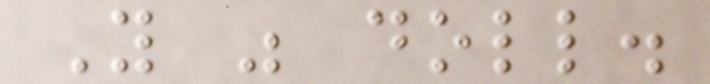You was doll.
